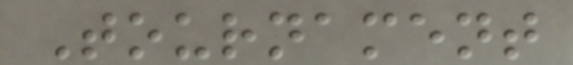Tournament
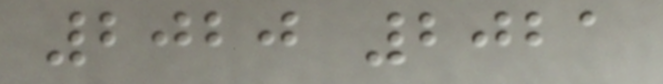2020 2021
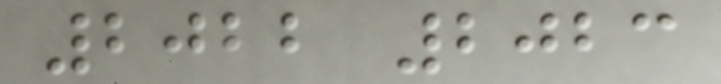2022 2023
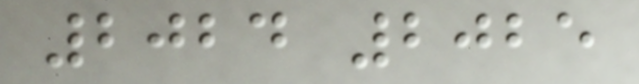2024 2025
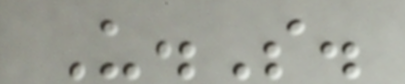U.S.
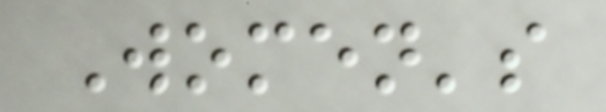Women's
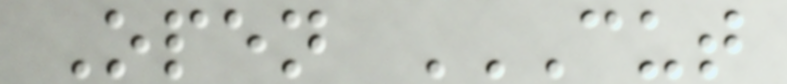Open CUT
